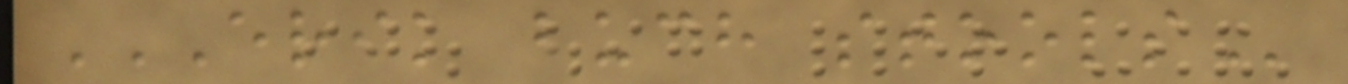ERIK BUCH STOOLS
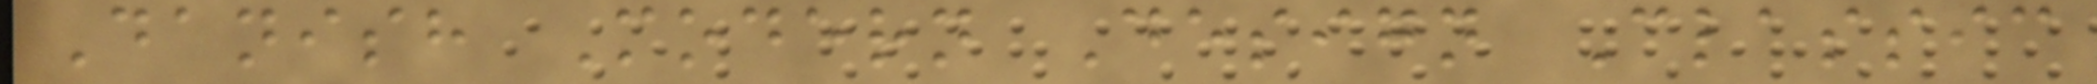Danish Modern Design Classic
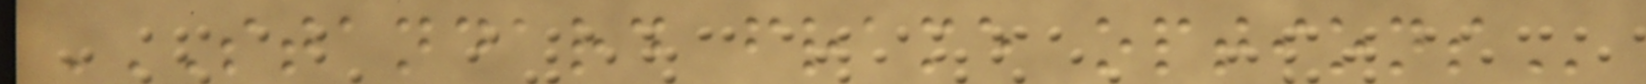STANDARD FRAME OPTIONS
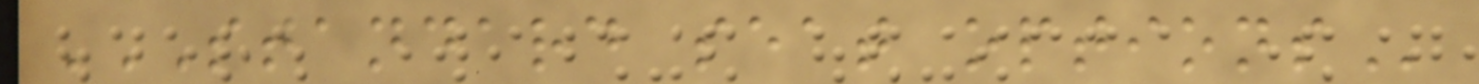STANDARD SEAT OPTIONS
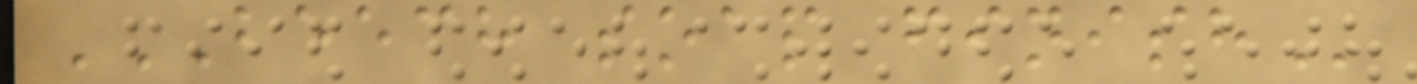BEECH SOAP FINISH
